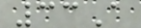33A
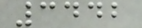3442
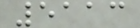5113
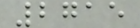2715
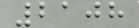2108
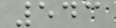543
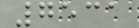7531
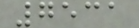7531
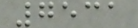7531
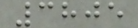3805
